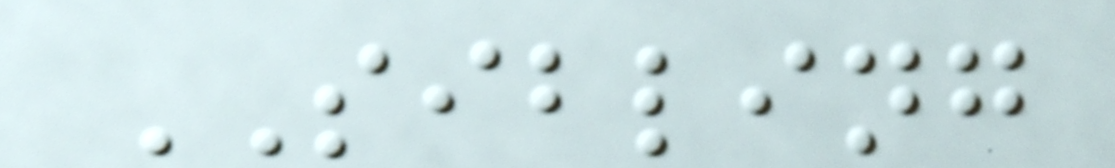SIBLING
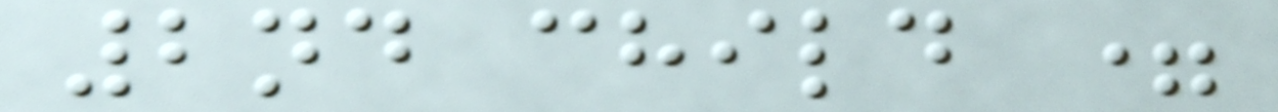2nd child =
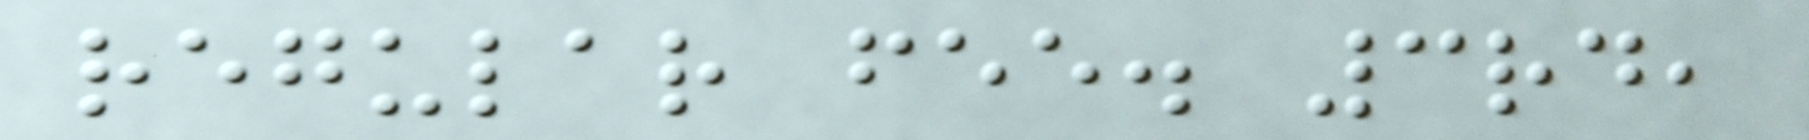regular fee. 3rd,
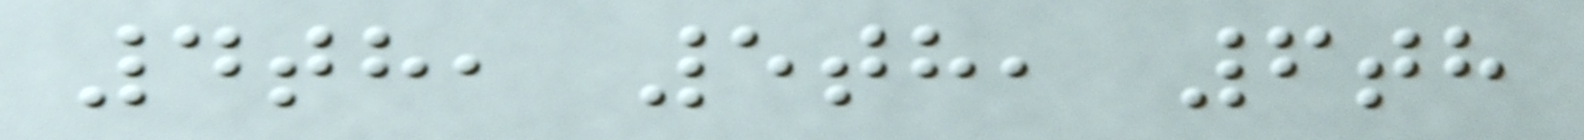4th, 5th, 6th
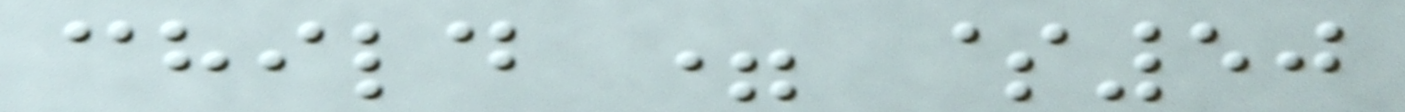child = $50
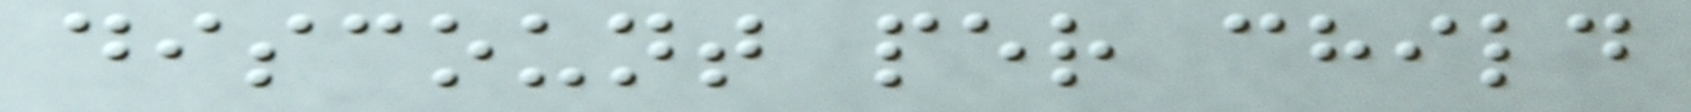discount per child
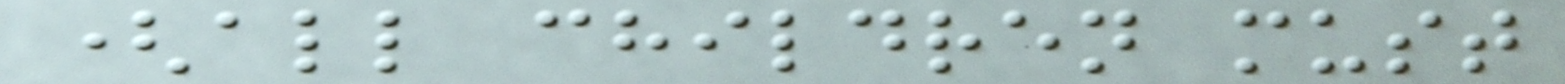(all children must
